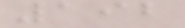192
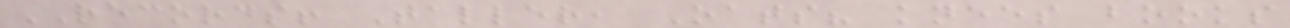RECORDS! Taller, Oats? knees books
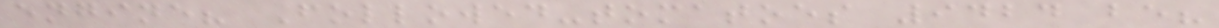engine? Followed-tomatoes 9424 be?
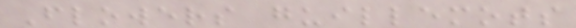Flowers guillemots
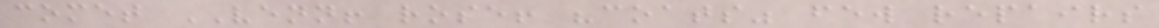comet VENN! rose! "coats" few repairs
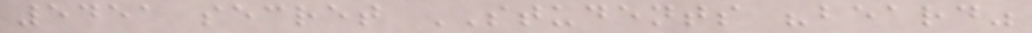5451 secret STUDENTS "beard"
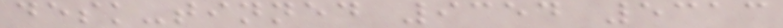desk-tinned 9354 5313
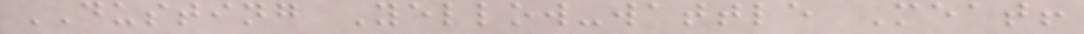DUSTING Yellow-wattle Meat!
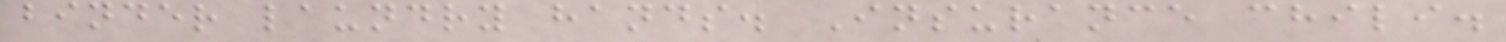binder laundry hands. Insurance chili.
